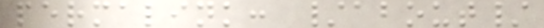permalink: /about/
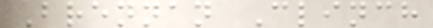Brennan Clinch
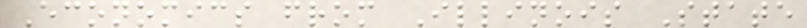Economics from Illinois State
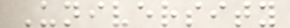University
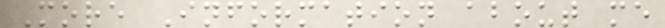More Information about me
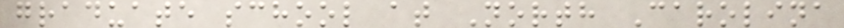graduate school at North Carolina
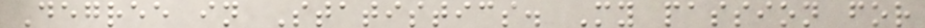Degree in Statistics. My passion for
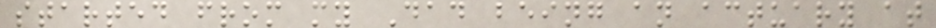started from my Dad being an actuary at
